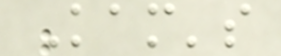Kam's
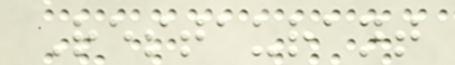Restaurant
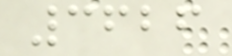3626
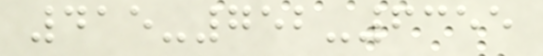415-752-6355
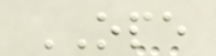OPE
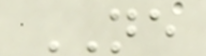NE
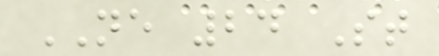NE 24 St
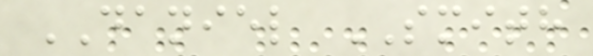DANIEL SMITH
